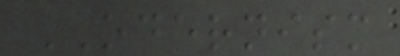ODERNISM
